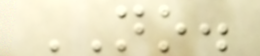NO.
